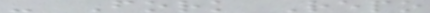- Fork Repo
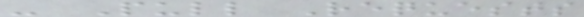- Pull Requests
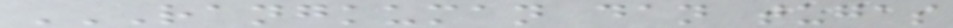RANGKUMAN DAN TUGAS
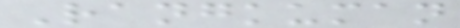Rangkuman
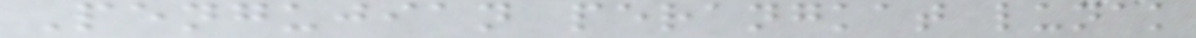Pengujian perangkat lunak
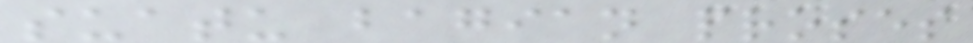suatu bagian proses
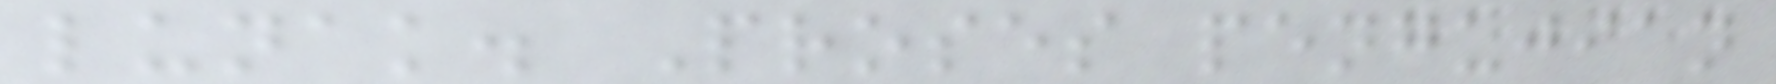lunak. Proses pengujian
